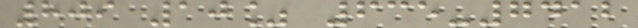809 10% 635-7412
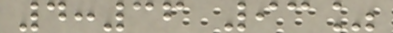4:36 93%
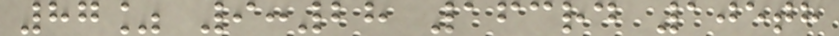87% 9:28 163rd 105th
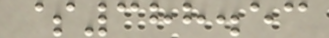$388.53
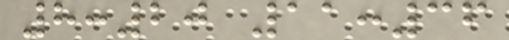8:20 11:36
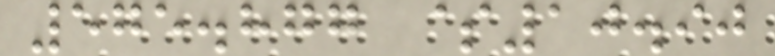575.877 $10.90
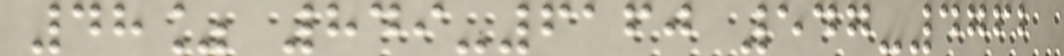48% 849-6160 547-4762
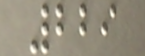229
